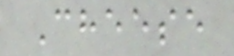Cheese
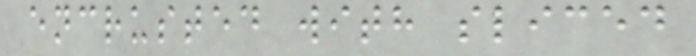encrusted with sliced
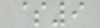$9
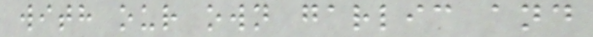with our own garlic and
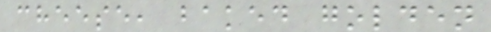cheese, baked golden
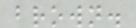brown.
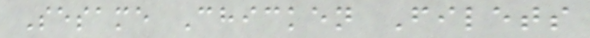Sesame Chicken Filets
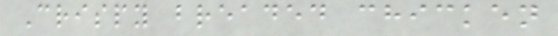Crispy breaded chicken
